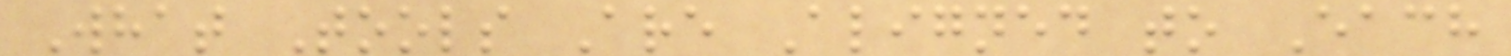What Tools Are Aligned to Each
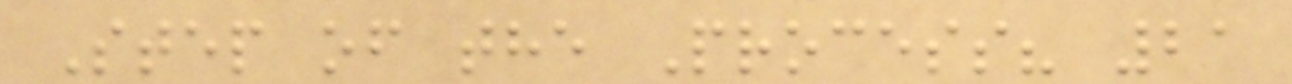Step of the Process? 21
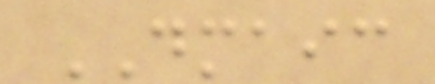DMAIC
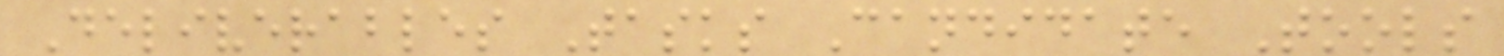Deliverables Tasks Candidate Tools
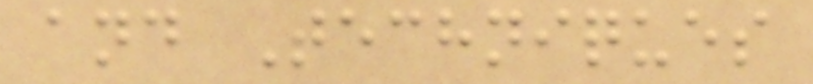and Techniques
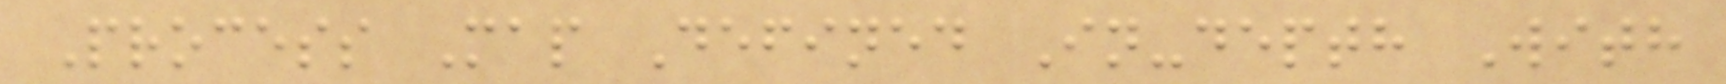Process Map Defined In-depth With
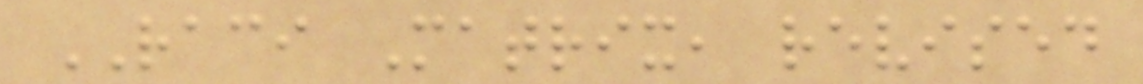RACI Matrix, revised
